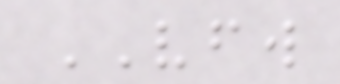VFW
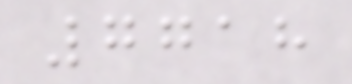7718
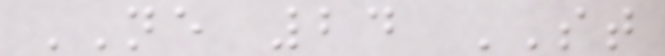NE 24 ST
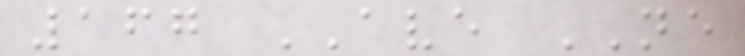167 AVE NE
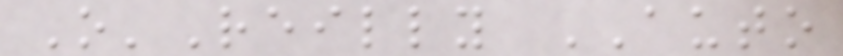O'Reilly AUTO
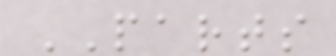PARTS
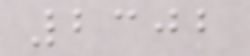2302
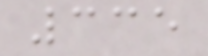335
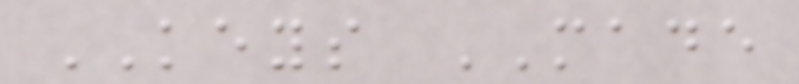KEYS MADE
